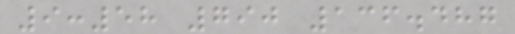9:58 790 136.487
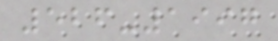526-1997
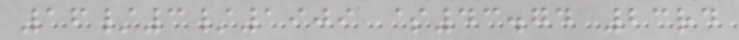16/3/1909 $43.74 23rd
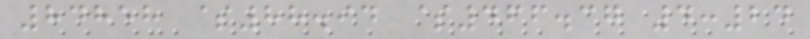84858 $88.94 $466.37 4:24
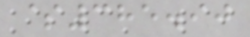$385.90
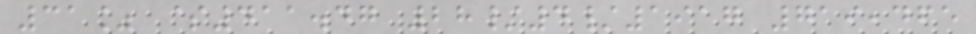31% $411.47 28/4/1917 719,465
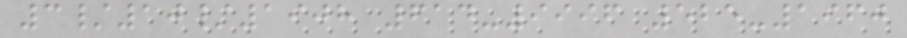3/10/1908 614-9996 525-1960
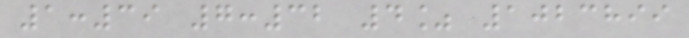1:39 7:32 4% 1023899
